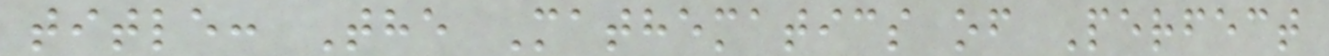title: The Mathematics of Perfect
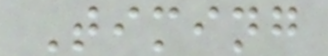Timing
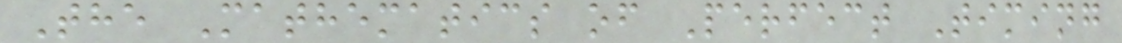The Mathematics of Perfect Timing
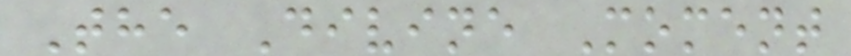The Divine Moment
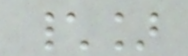\]
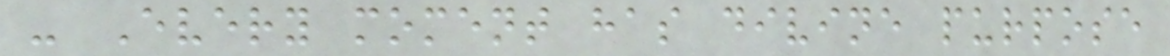- Every moment has divine purpose
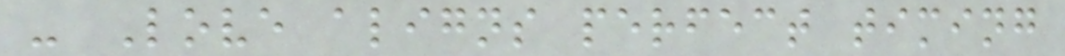- Love aligns perfect timing
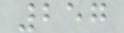257
